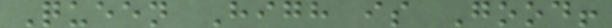Queen High is Good!
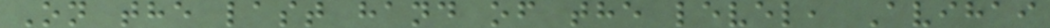On the last hand of the level, Avihai
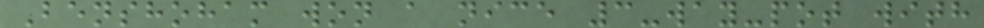Benshoham won a nice 3-way-pot with
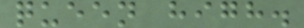queen high.
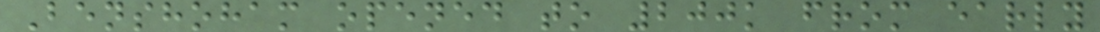Benshoham opened to 200k from early
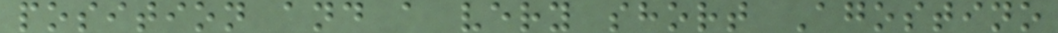position and a very short Agostino
